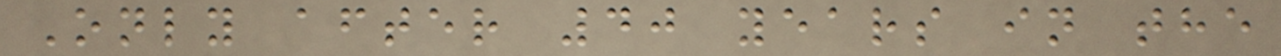Only after 40 years in the
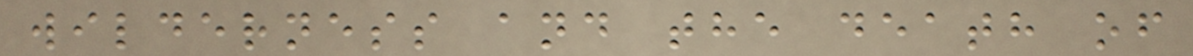wilderness and the death of
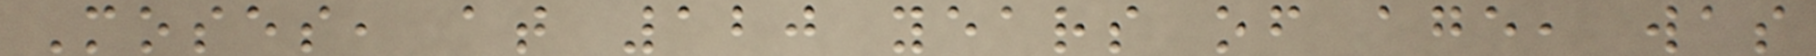Moses, at 120 years of age, was
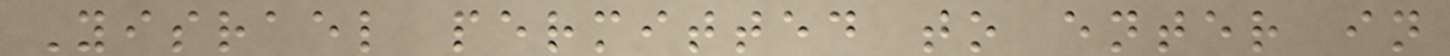Yisrael permitted to enter in
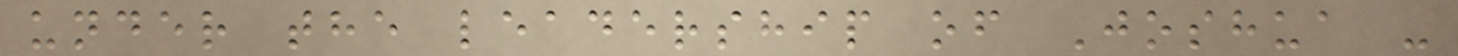under the leadership of Joshua -
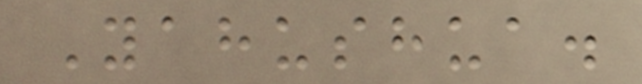Yahushua.
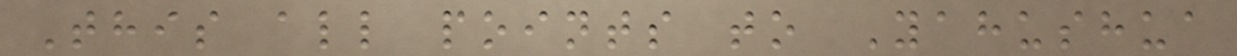This all points to Yahushua
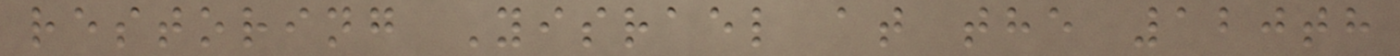restoring Yisrael at the 120th
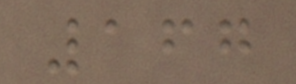167
